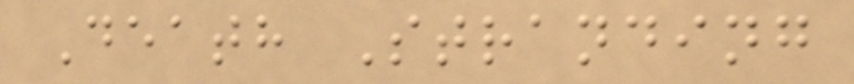Death Stranding
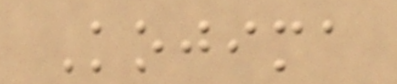Kojima
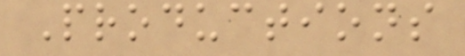Productions
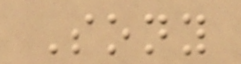Sony
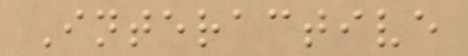Interactive
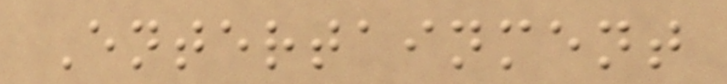Entertainment
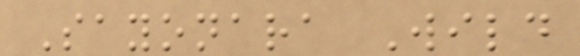Sayonara Wild
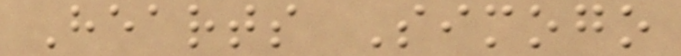Hearts Simogo
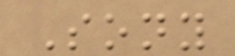Sony
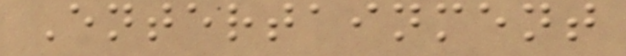Entertainment
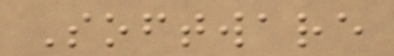Software
